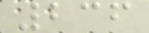236
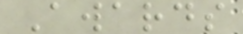Awards
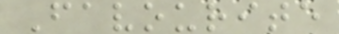Favourite
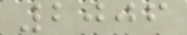2006
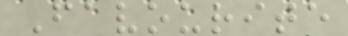Favourite
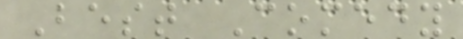Best Comedy
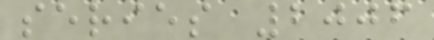series 2006
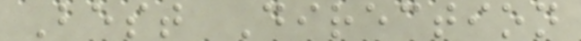Best Direction
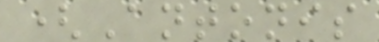(Antonis
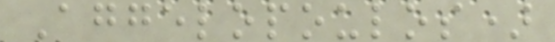Aggelopoulos)
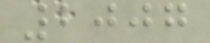2007
